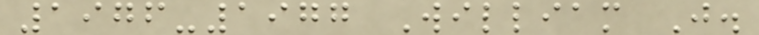1976-1977 William J.
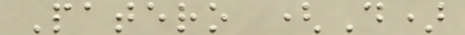Patero (D)
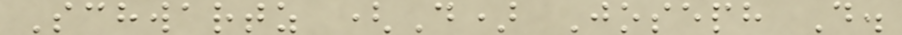Schwartz (D) Joseph D.
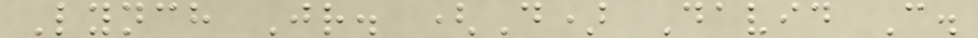Lynch Jr. (D) David C.
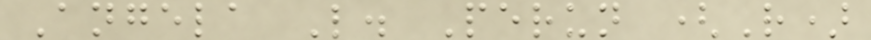Angela L. Perun (R)
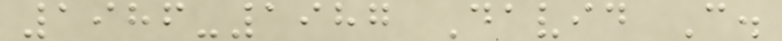1986-1987 David C.
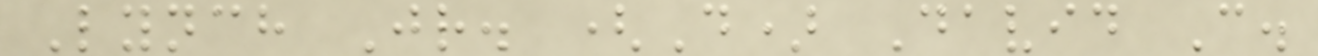Lynch Jr. (D) David C.
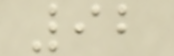92
